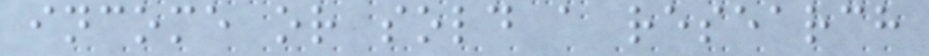income or sold a research
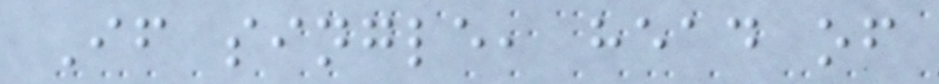If single, head of
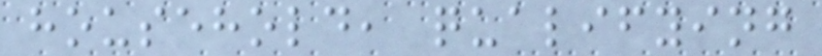household, qualifying
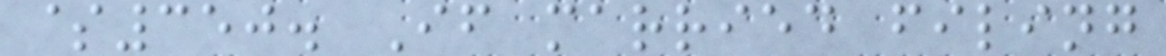$350. If married filing
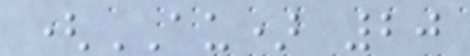(AU) 20
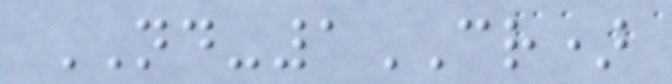ND-1CR)
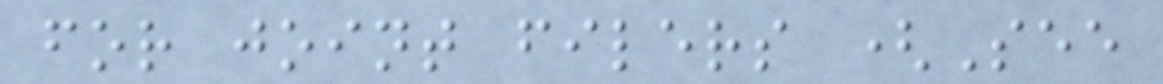for joint filers (See
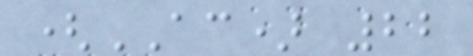(AC) 22
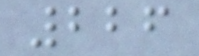226
